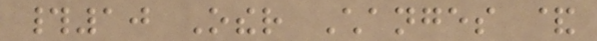#10 Other Changes &
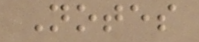Notes
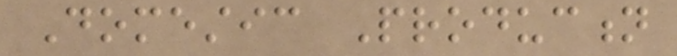Domestic Production
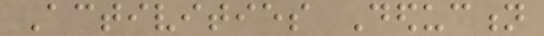Activities Deduction
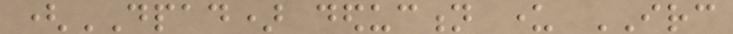(DPAD) deduction under IRC
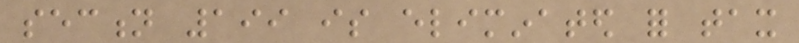section 199 is eliminated for tax
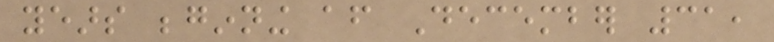years beginning after December 31,
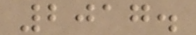2017.
